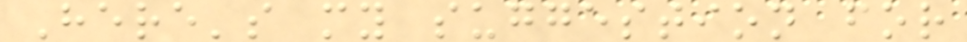Here's my suggestion for
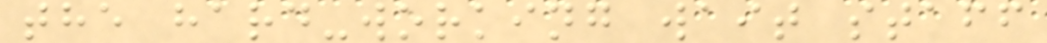the hard-working wait staff
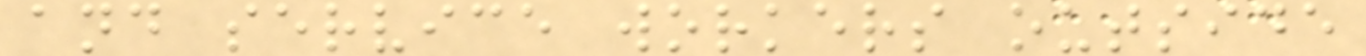and service workers outside
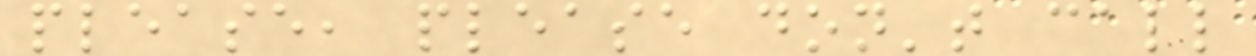please, please don't call
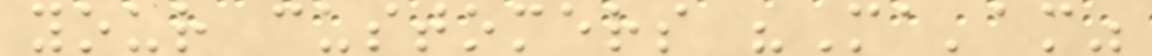your customers "Ma'am"
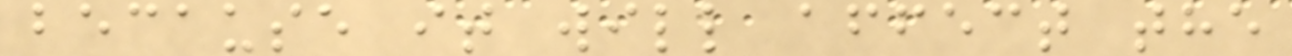because it will affect the
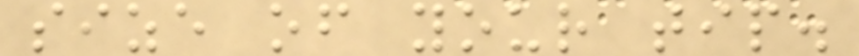size of your tip.
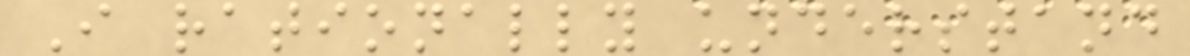I rationally understand
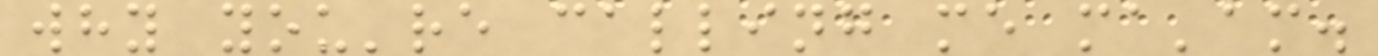why you're calling me ma'am.
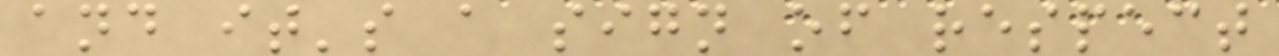and it's a sign of respect
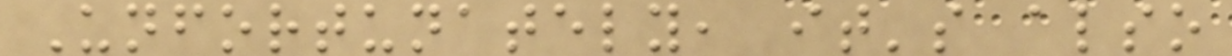Unfortunately, it's also
